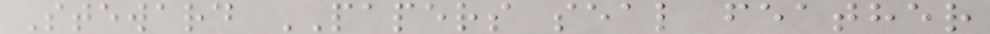Steward PAPERS seal feather
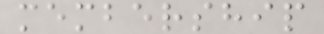membership
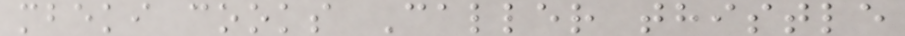mbeki cooks Caller thistle
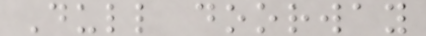Dull doorway
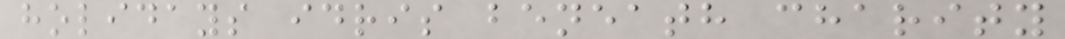holidays idris beneath charity
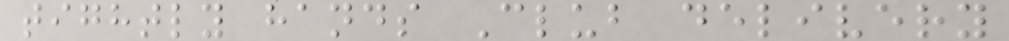tightly hands Club delivery
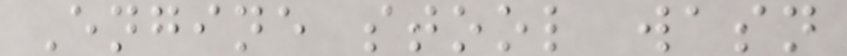Engine stool wasn
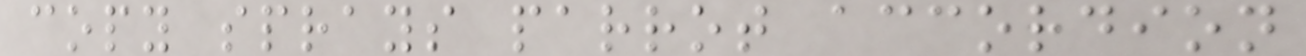copy sprays parrot accordion
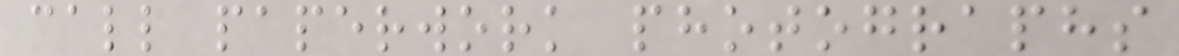call paperwork photographs
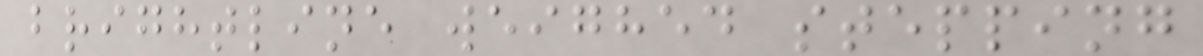brightline weighed stepping
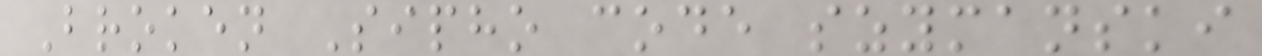Broken Sipho code szymanski
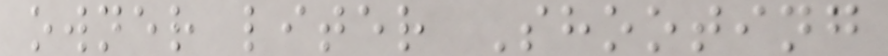owner liter Shooting
